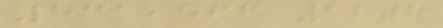531,566 12th
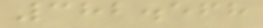382.568
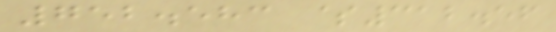752.583 $312.56
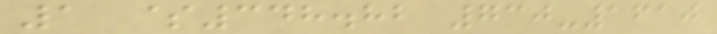1 $348.82 730-1610
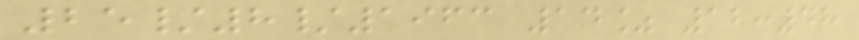25/8/1963 14% 12:48
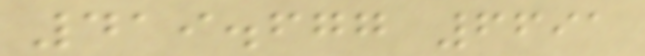419.677 6691
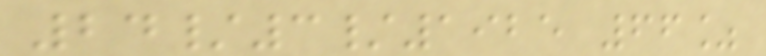24/3/1925 66%
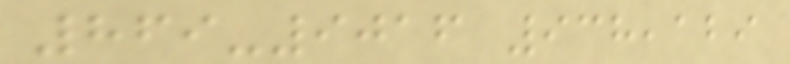869-9016 938,129
